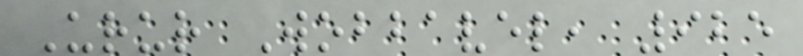Urur Wobbavel, 925
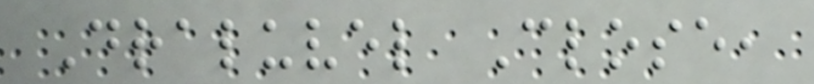Draluvel Close,
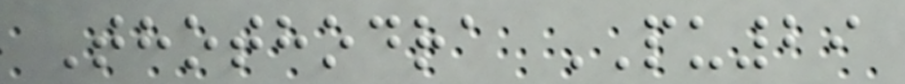Thothodra PU29
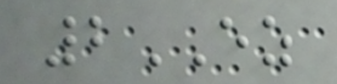2EZ
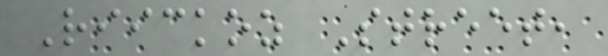Riickoz Street,
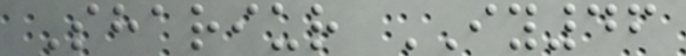Shariur IY46
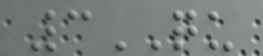3QU
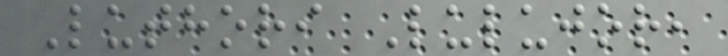Luthori Lulujor,
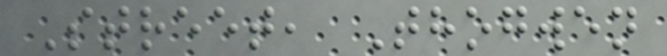Street, Thogwen
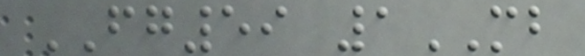FG59 1MB
